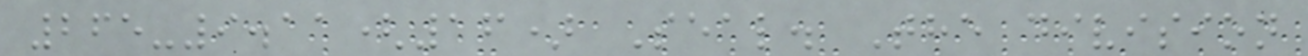265-9.11(16) Seal. The division
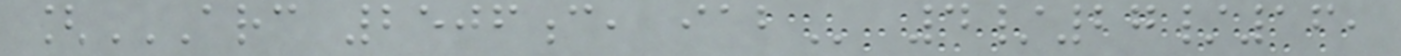[ARC 2506C, IAB 4/27/16,
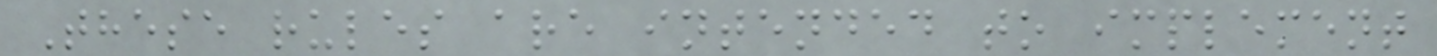These rules are intended to implement
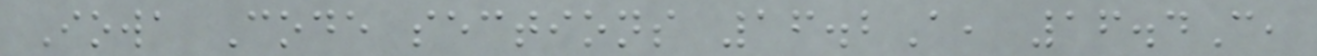Iowa Code sections 16.2A, 16.4C,
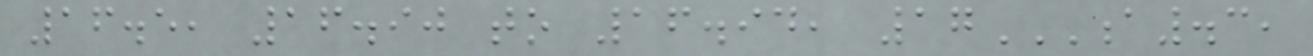16.5, 16.90 to 16.94, 17A.3,
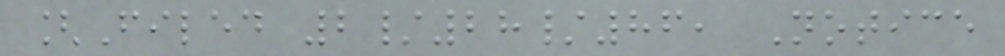[Filed 2/28/86, Notice
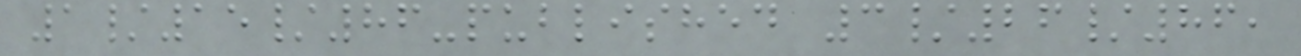1/15/86-published 3/26/86,
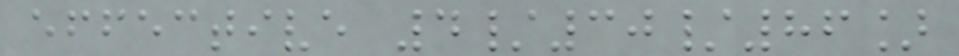effective 4/30/86]
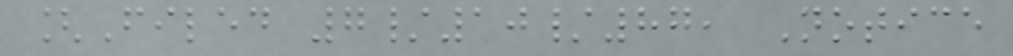[Filed 7/10/87, Notice
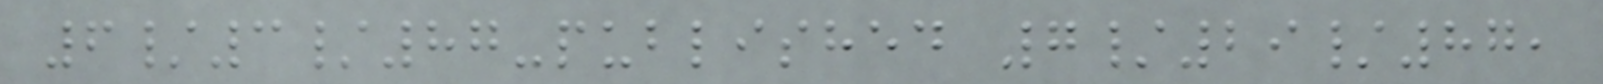6/3/87-published 7/29/87,
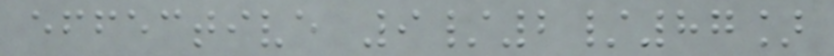effective 9/2/87]
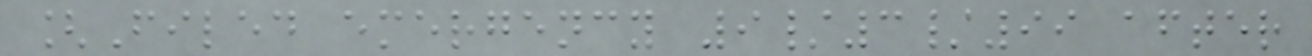[Filed emergency 9/3/99 after
